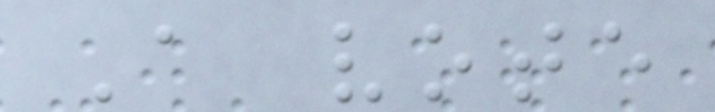A vote
